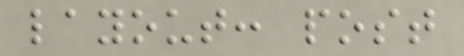layout: post
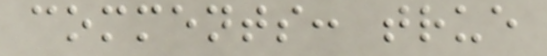comments: true
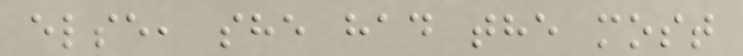else, she had the most
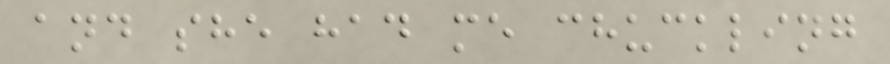and she had me chuckling
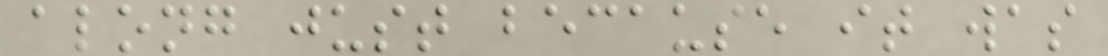along just because it was
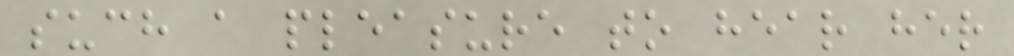such a pleasure to hear her
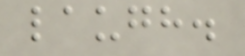laugh.
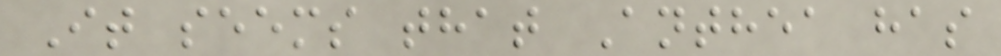It seems that Anthea has
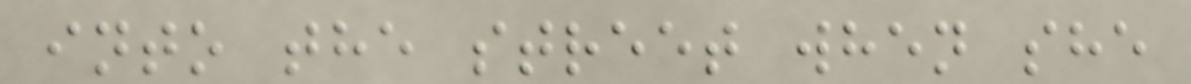into the street when she
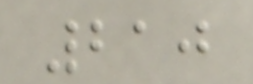210
